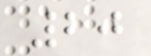20
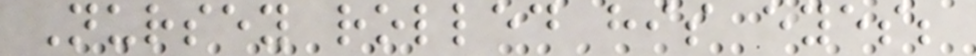Nursey rolled his eyes;
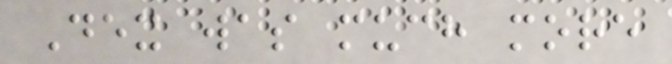Dex was much more
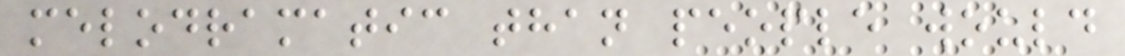melodramatic than people would
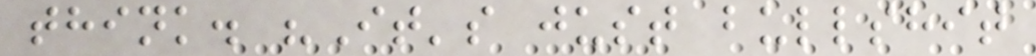think. "It's just bullshit
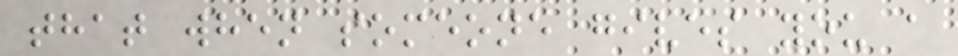that when someone gives you a
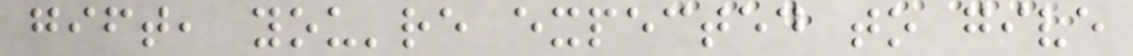gift, you're expected to give
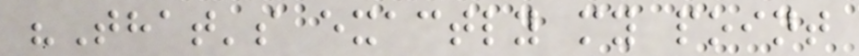"That's exactly my point
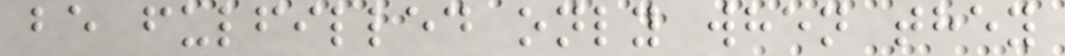be fulfilled only when they
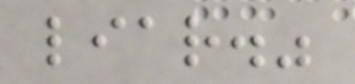liar."
